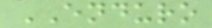ENDURO
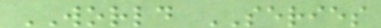WORLD SERIES
